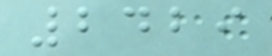2429
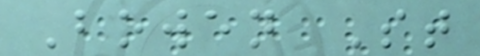Bowen St
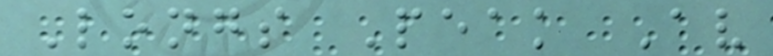Longs Peak Av
